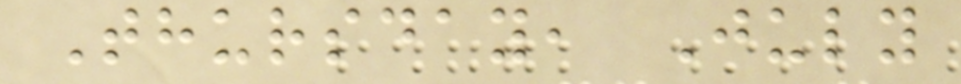Thursday, July
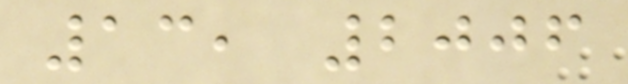13, 2006
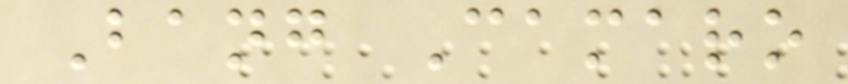Bang Camaro
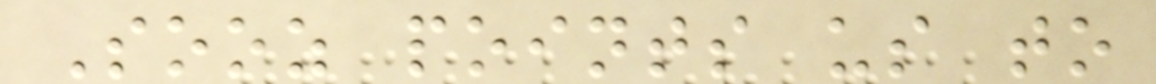Sooz points us to
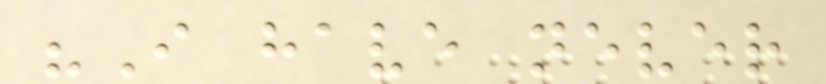"I have never
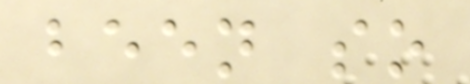been so
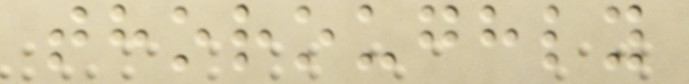thoroughly
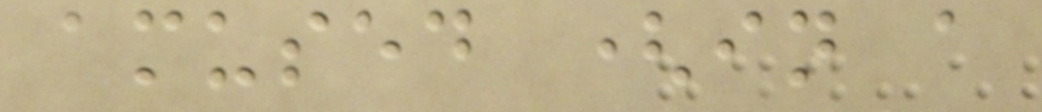amused (in a
